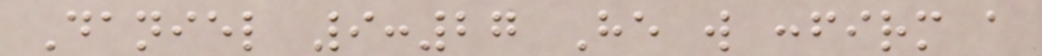Daniel 9:27 He will confirm a
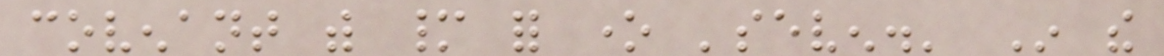covenant with many for one 'seven.' In the
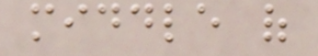middle of
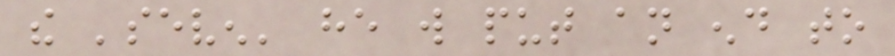the 'seven' he will put an end to
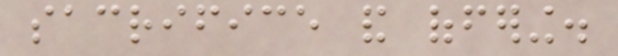sacrifice and offering.
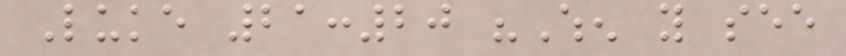Luke 21:20 "When you see
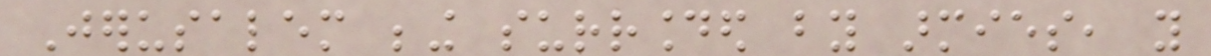Jerusalem being surrounded by armies, you
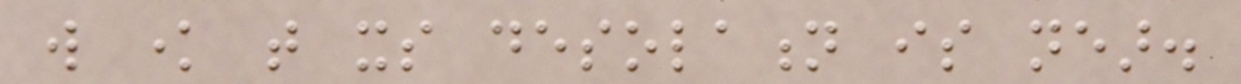will know that its desolation is near.
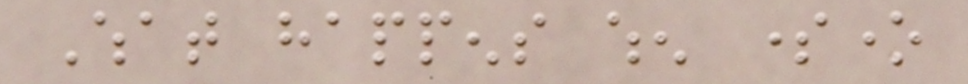What happens when someone
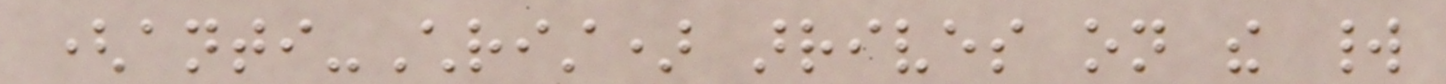(anti-Christ) arrives on the world
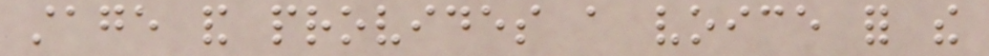stage and provides a voice for the
